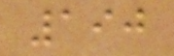190
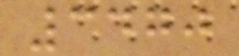3470
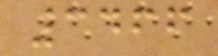3466
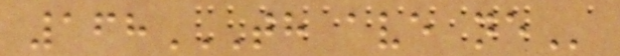168TH AVE NE
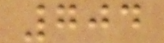704
